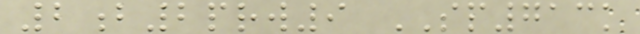2b2prw9 SP713k
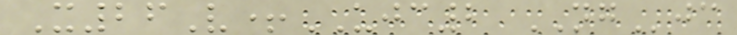X26V+UJC2 NGjc
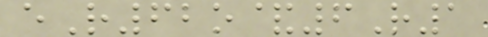eR62o&6R1
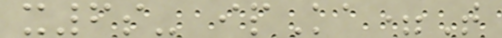x6s- ipKa=T
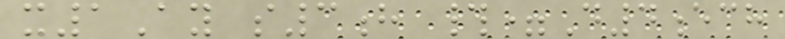x1Ay s3h #=D4ech
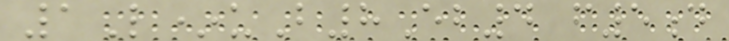1L*uB8Eb4 f5d
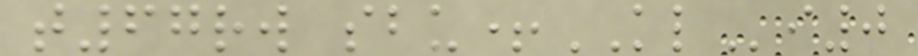t67rw sbu+KLi0
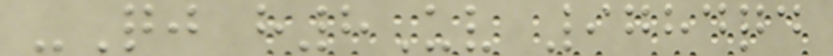-Qj h8Uv 9784qd
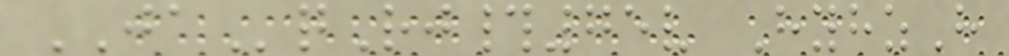JAqRj#75v HyhzH
